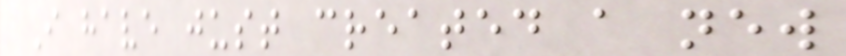I have just created a new
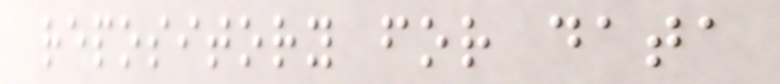repository for data
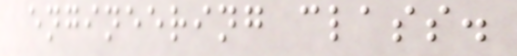engineering class.
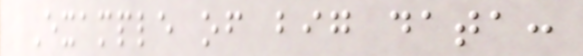Example of big data:
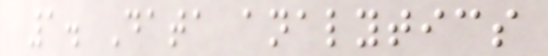1. Data analytics
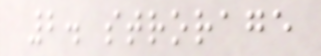2. strorage
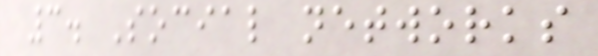3. Social networks
